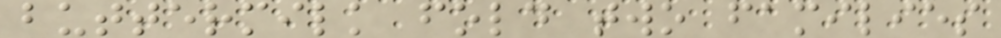buttermilk fold two families
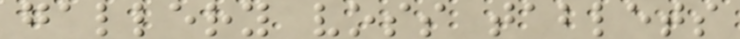gallery voss tablets
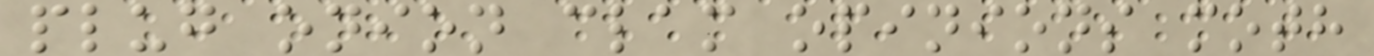plug onion clam opinions moth
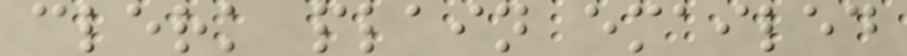clerk plain emailed
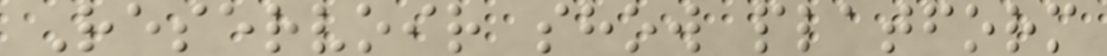Reservoir show platform
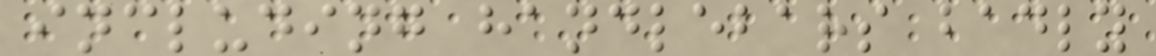including handlebars badly
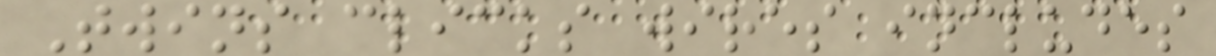Twins clicks wires includes
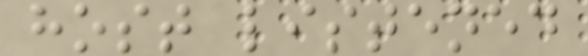host listened
